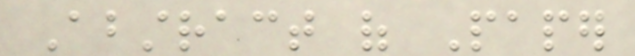Abstract of Paper
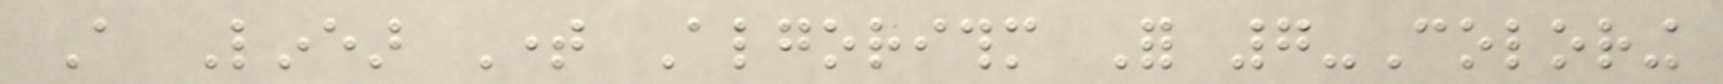A Linear Time Algorithm For 7-Coloring
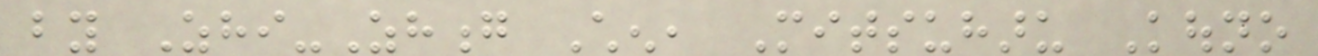by Zhi-Zhong Chen, Mitsuharu Kouno
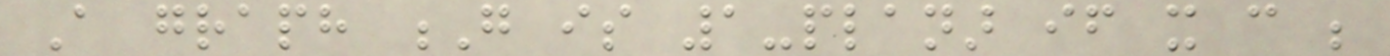A graph G is 1-planar if it can be
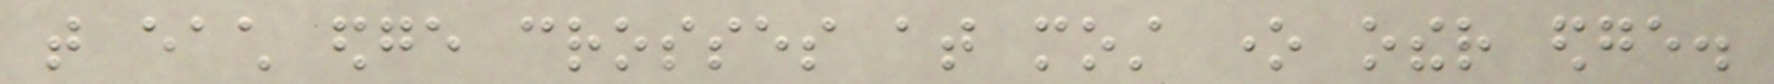that each edge crosses at most one other edge.
